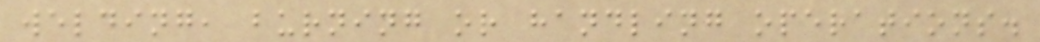welding, burning or handling operations.
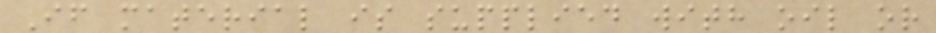If material is supplied with oil or
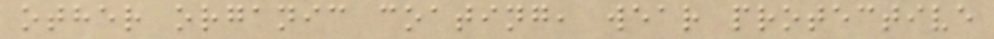other organic coating, wear protective
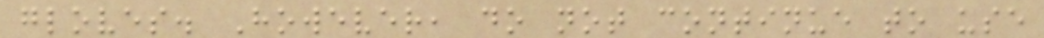gloves. However, do not continue to use
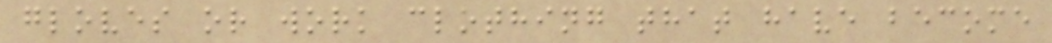gloves or work clothing that have become
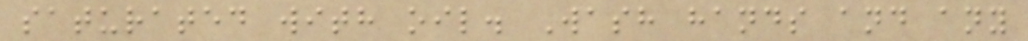saturated with oil. Wash hands and any
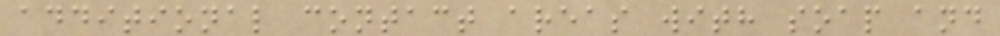additional contact areas with soap and
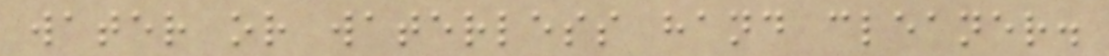water or waterless hand cleaner.
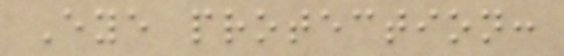Eye protection:
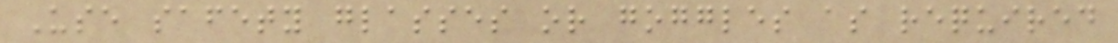Use safety glasses or goggles as required
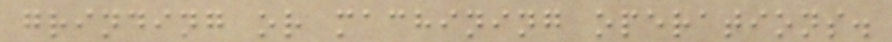grinding or machining operations.
